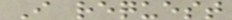I request
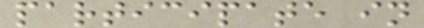participate in
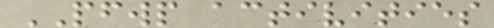PFWP activities
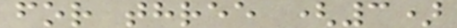for three (3)
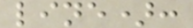line):
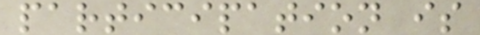participation is
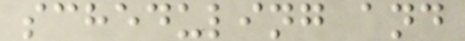scheduling and
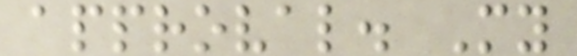approval. My
